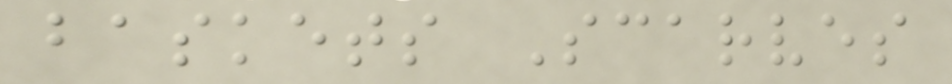baskets Scarves
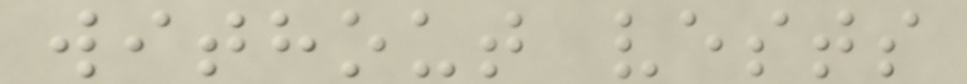without vests
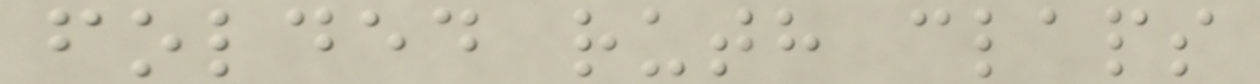folded ruth claps
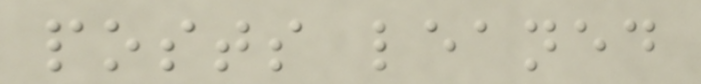posts leaned
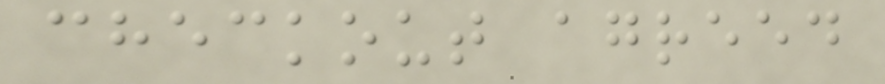checkout agreed
